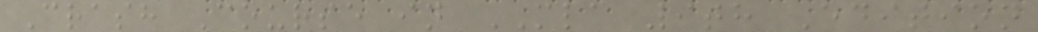Crash Course in MLA 9th Edition
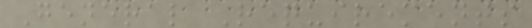General Requirements
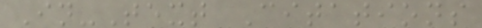In-Text Citations
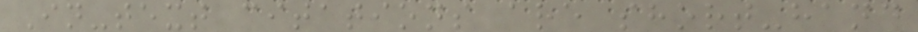In-text citations are short-hand
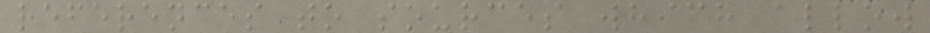references to sources which allow
